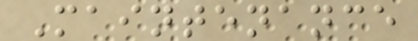Maintenance
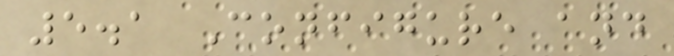5.1 Configure and
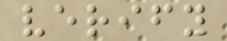verify
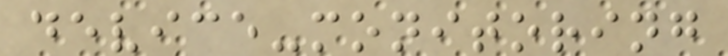device-monitoring
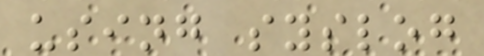using syslog
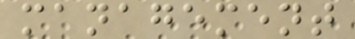management
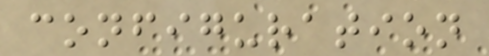configuration
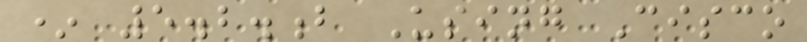* 5.2.b Using Cisco
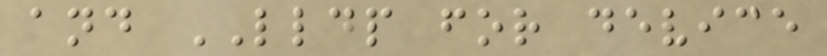and LLDP for device
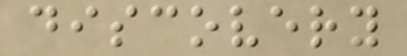discovery
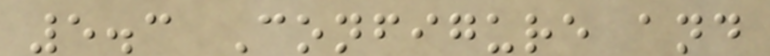5.3 Configure and
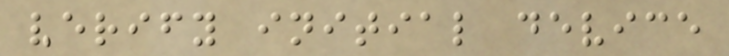verify initial device
